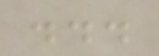...
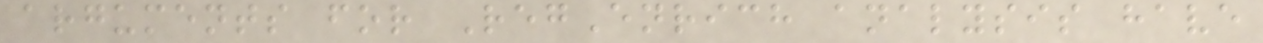arguments for RegEnrich analysis have
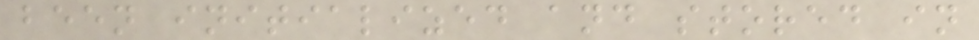been initialized and stored in
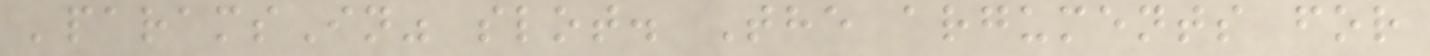'paramsIn" slot. The arguments for
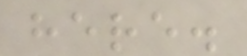here.
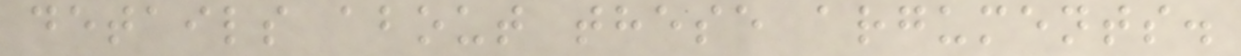details about these arguments.
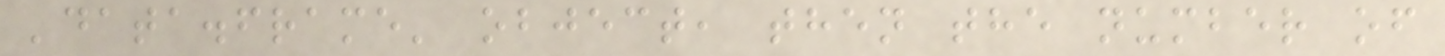'data.frame' object, then the number of
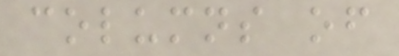columns of
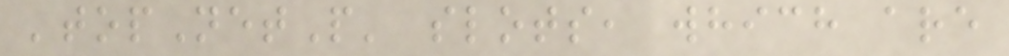'topNetP' slots, which are
